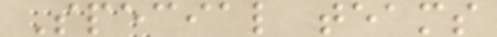Special teams
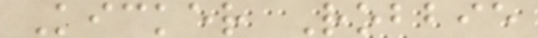Kicker Robbie
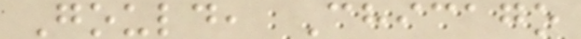Gould, Chicago
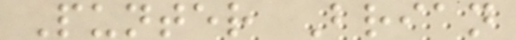Punter Brian
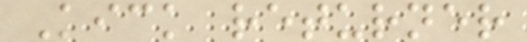Kick returner
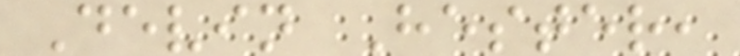Devin Hester,
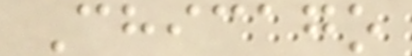Chicago
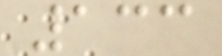133
